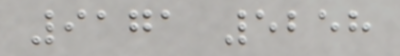9171 5258
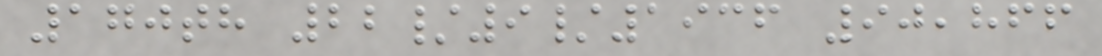170th 22/9/1936 90,866
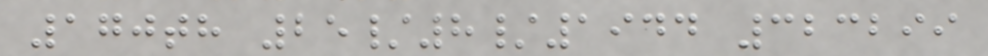170th 25/8/1944 323299
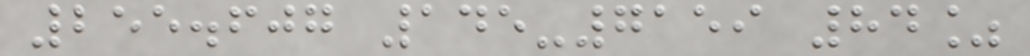255.607 145-7159 84%
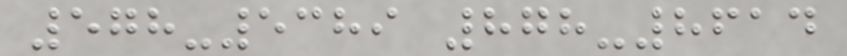578-5389 878-8614
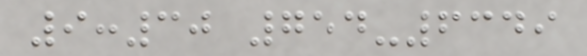9:30 754-6349
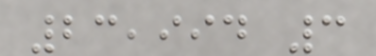23,994 3
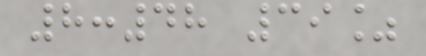8:48 39%
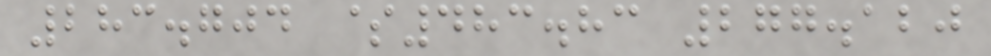283.704 $483.83 277.120
